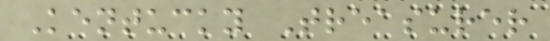Kentucky Treasurer
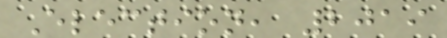Election, 2019
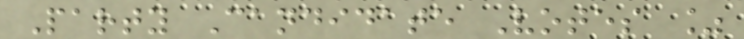Party Candidate Votes %
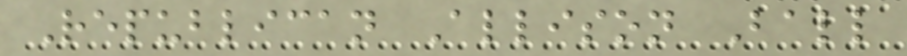Republican Allison Ball
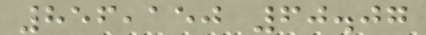856,150 60.07
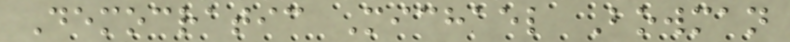Democratic Michael Bowman
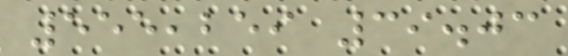555,259 39.03
